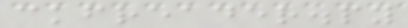ckfreader.py
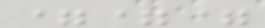===
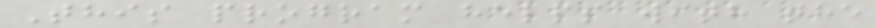This program helps with the
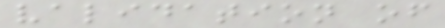validation of
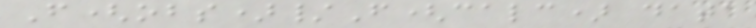F(obs)/F(calc) data
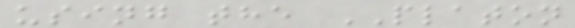using the PLATON
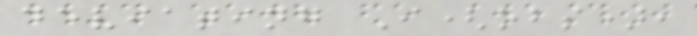deviating I(obs),
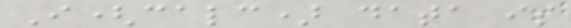I(calc) data is
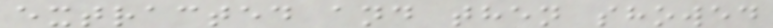extracted and then showed
